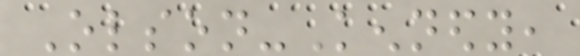Olson-Kennedy,
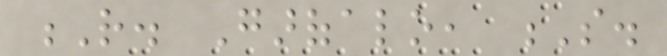R. Garofalo, S.
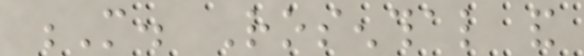M. Rosenthal and
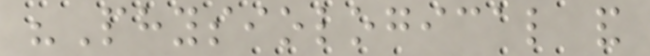"Physiological and
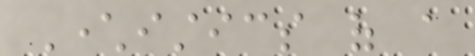Characteristics of a
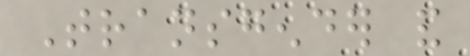Transgender and
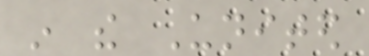in the United
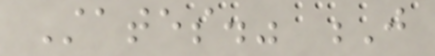States." J
